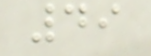49
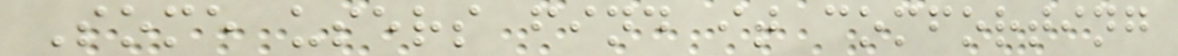Some users find it comforting
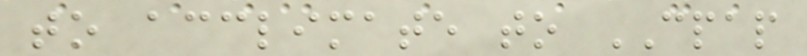to acclimate to CPAP
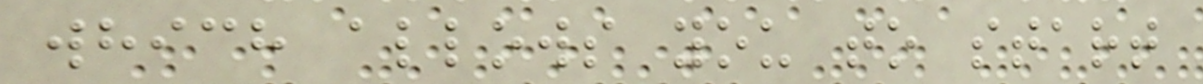which allows you to start
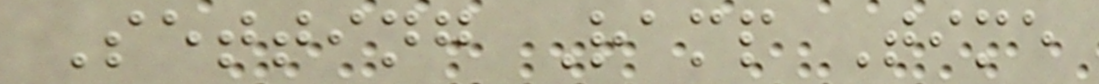Setting Ramp Time
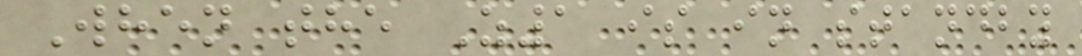When the Z1 is in standby
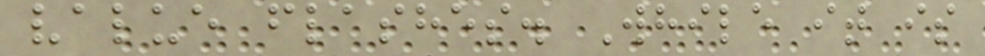value flashes. While it is
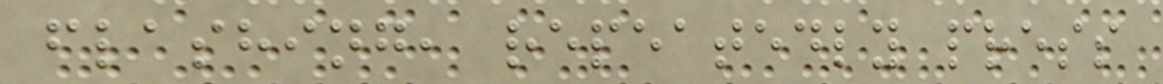flashing, repeatedly press
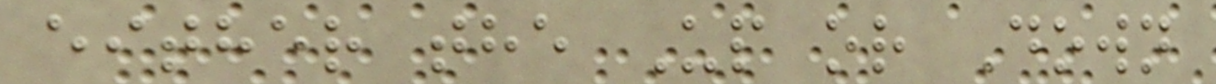either the Up or Down
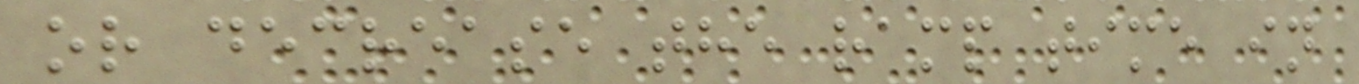or decrease the ramp time in
